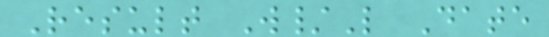Result W/L Date
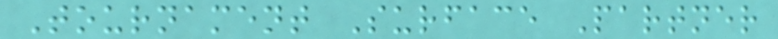Tournament Surface Partner
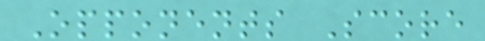Opponents Score
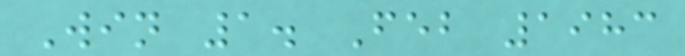Win 1. Feb 1983
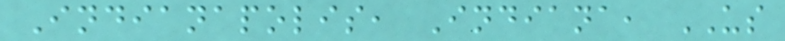Indianapolis, Indiana, US
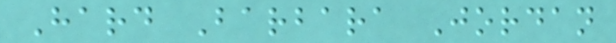Hard Barbara Jordan
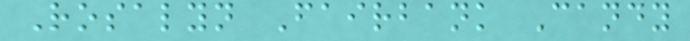Rosalyn Fairbank Candy
